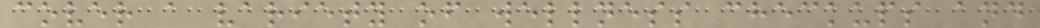cover a variety of wellness checkups and
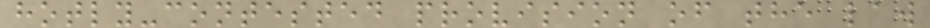hotly-contested provision of the law
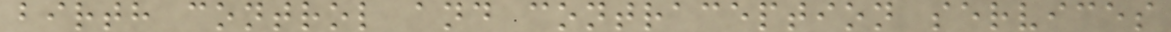birth control and contraception services
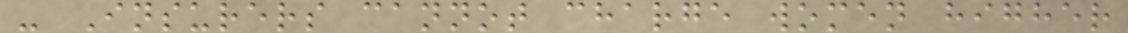- Insurers cannot charge women higher
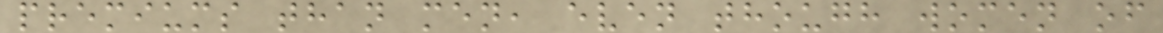premiums than men, even though women of
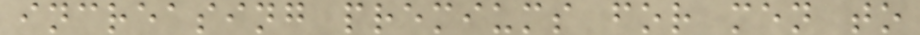increasing premiums for men to
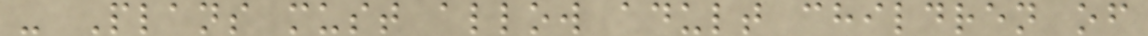- Plans must allow adult children of
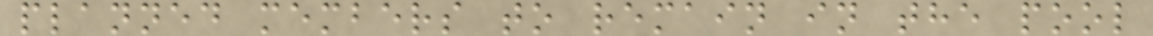planned members to remain in the pool
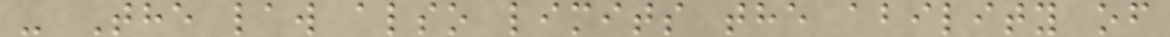- The law also limits the ability of
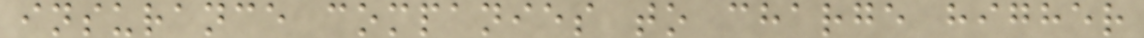insurance companies to charge higher
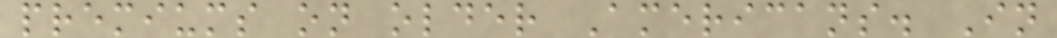premiums on older Americans. In
